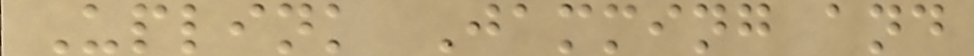Uplink Jamming and
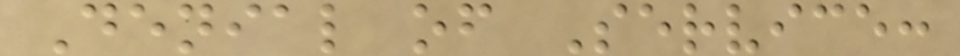Denial of Service:
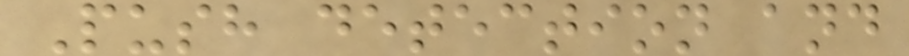Push detection and
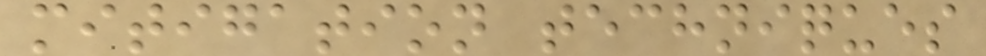mitigation techniques
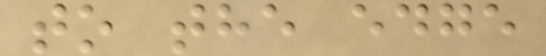to the edge
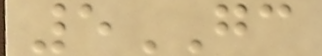5GC
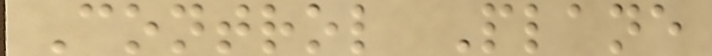Control Plane
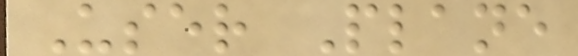User Plane
